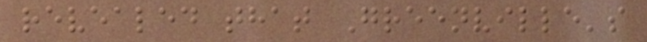revealed that Greenville's
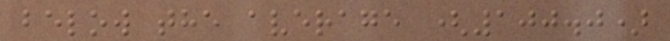below the average (100.0)
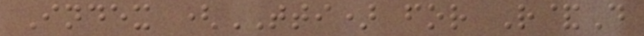Index (TTI) for R&D
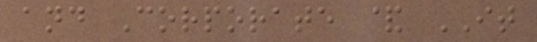and Corporate & IT
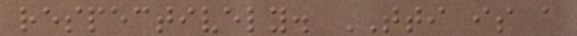respectively. TTI is a
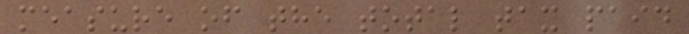measure of the total tax paid
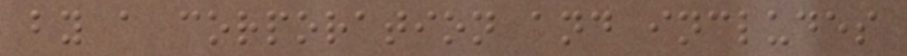by a corporation and includes
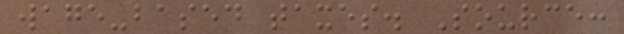wage-based taxes. Source:
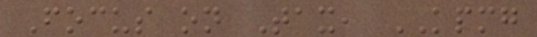Focus on Tax, KPMG
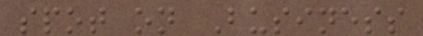spot on Business
